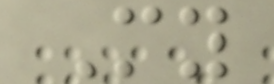My
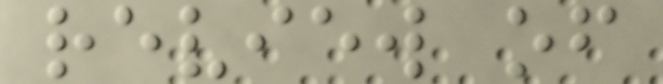review of
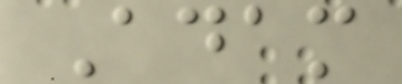Adam
